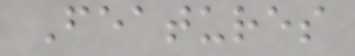Features
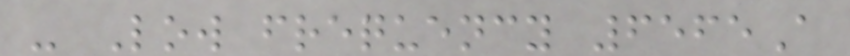- Low frequency 6565A
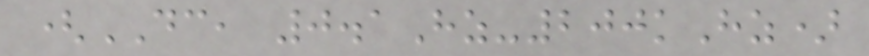(DC, 0.1Hz-200kHz)
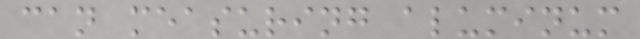can measuring aluminum
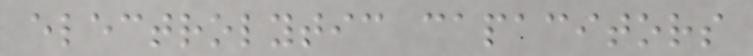electrolytic capacitors
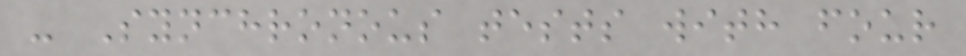- Synchronous tests with four
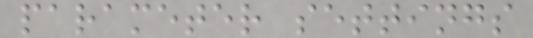parameter settings
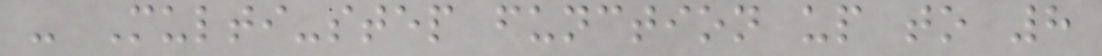- Multi-step function up to 8
